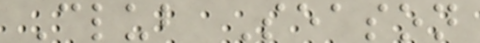Club Season
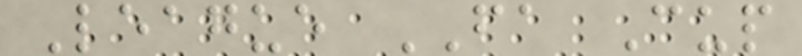League FA Cup
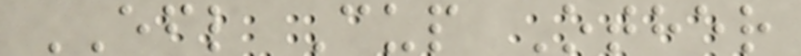EFL Cup Other
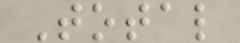Total
